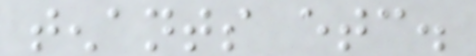tenants etc.
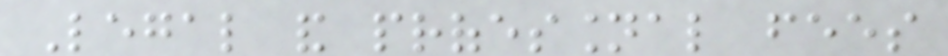Legal and professional fees
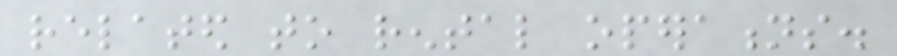related to rental operations.
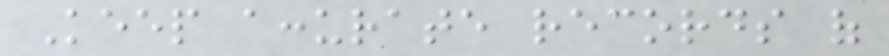Keep accurate records of
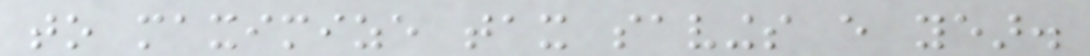to maximize tax savings every year.
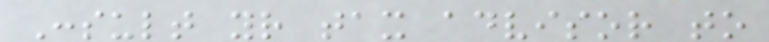Consult your tax advisor to
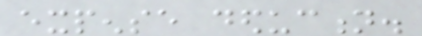expense deduction.
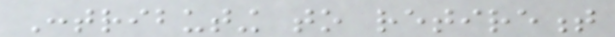Contributing to retirement
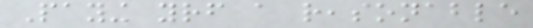Paying yourself a reasonable
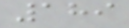189
